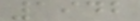1942
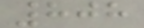808
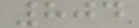804
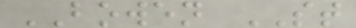BOWEN ST
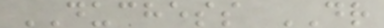DUCHESS DR
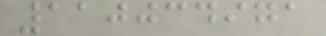110034971
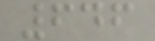646
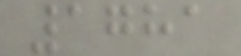1781
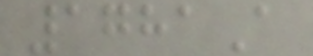1781A
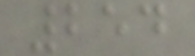254
